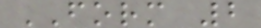FORM 2
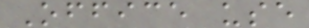Office use
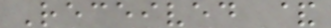Received &
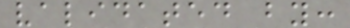validated by:
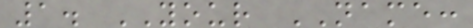1. YOUR NAME:
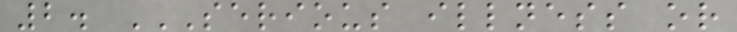2. SERIOUS ILLNESS OR
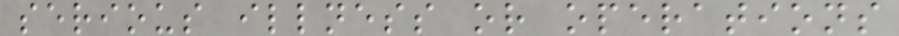serious illness or operations
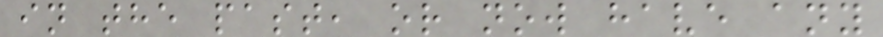in the past, or now have any
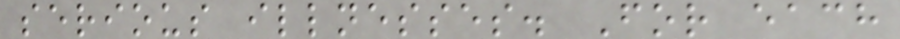serious illnesses. For each
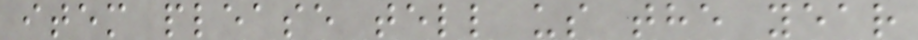item please tell us the year
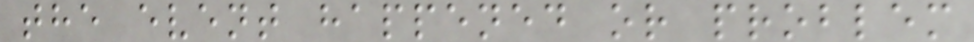the event happened or problem
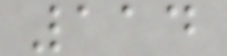114
